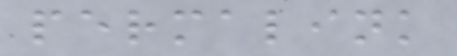permalink
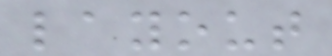layout
